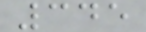345
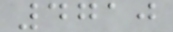4710
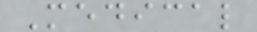Medical
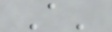A'
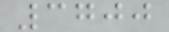3700
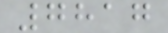7817
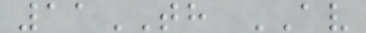11TH AV
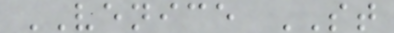VENICE ST
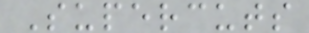Supercuts
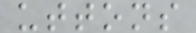uttons
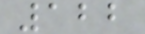122
